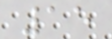15
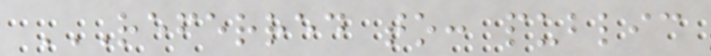REFERRED TO: PUBLIC
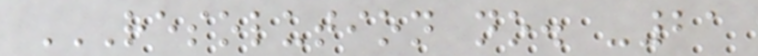RESOLUTION NO. -21
